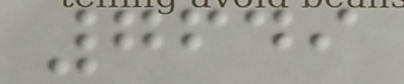7649
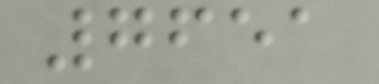7651
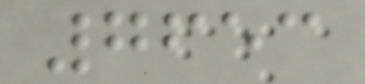7653
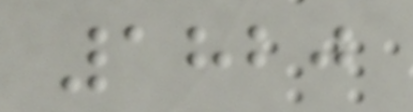1820
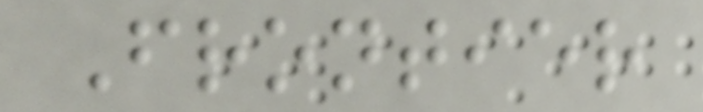Frontier
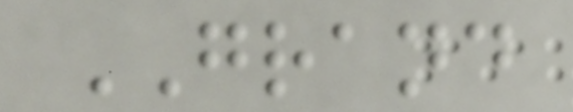GRAND
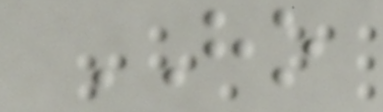HO
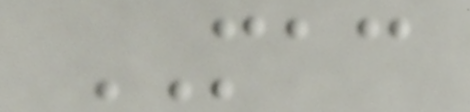MAC
